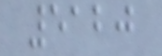5120
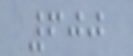600
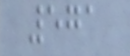571
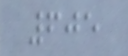605
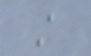A
